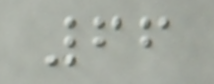66
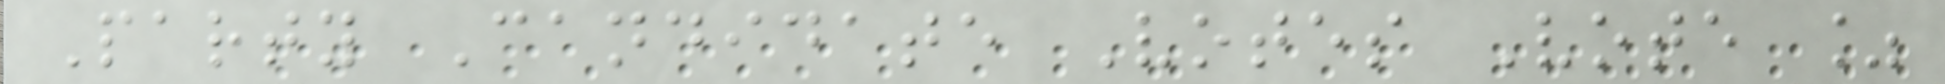Party Candidate Votes Vote %
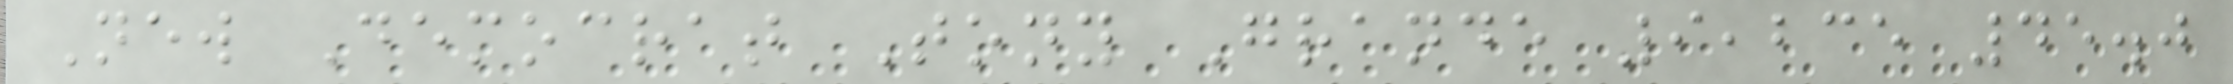New Democrat Tony Grande 9,235 45.0
